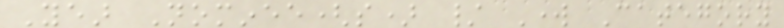Year Nominee(s) / Work Category
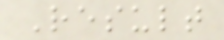Result
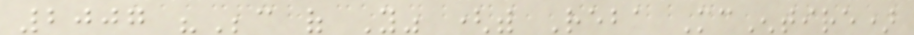2007 "Because of You" (with Reba McEntire)
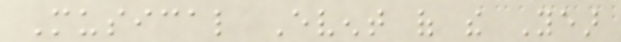Musical Event of the Year
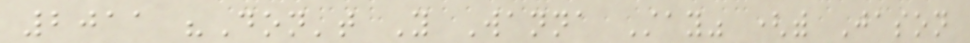2011 "Don't You Wanna Stay" (with Jason
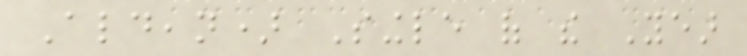Aldean) Single of the Year
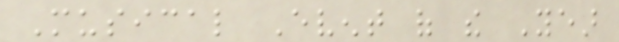Musical Event of the Year
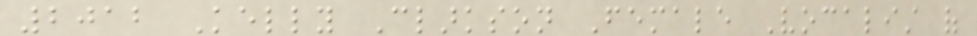2012 Kelly Clarkson Female Vocalist of
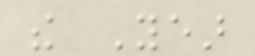the Year
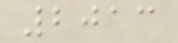2013
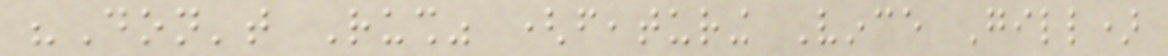"Don't Rush" (featuring Vince Gill)
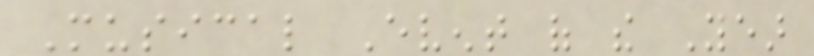Musical Event of the Year
